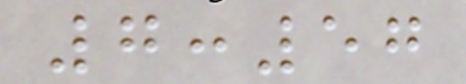7:57
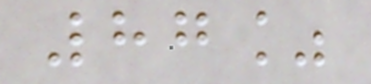87%
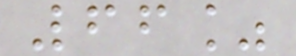66%
